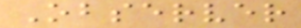Observer
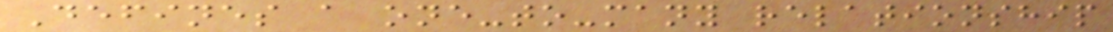Defines a one-to-many relationship
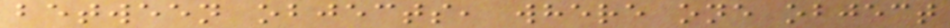between objects, where one object
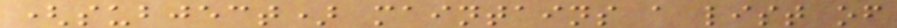(subject) maintains a list of
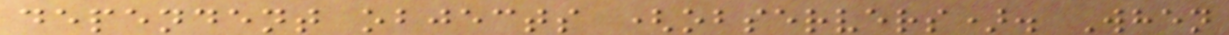dependent objects (observers). When
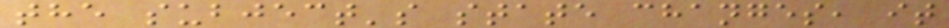the subject's state changes, it
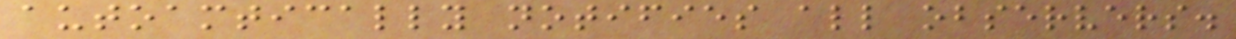autoamtically notifies all observers.
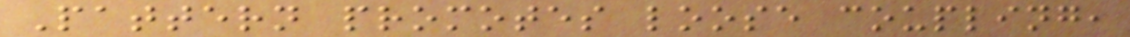Pattern promotes loose coupling,
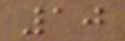10
